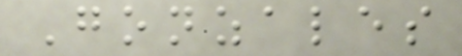Gonzales
